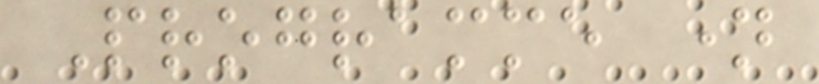Programme name
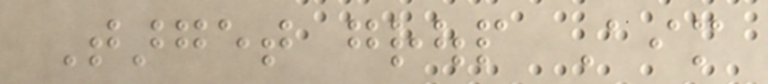Target group Aim
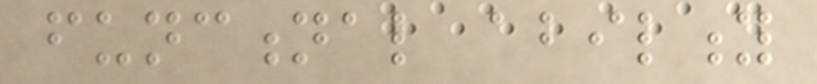functional ability
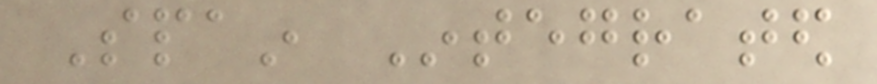Spain Integrated
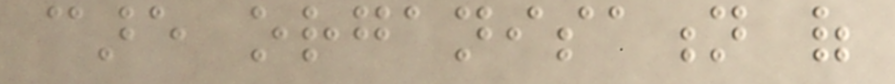care organisation of
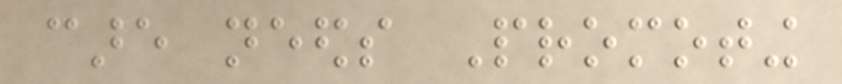care needs Promoting
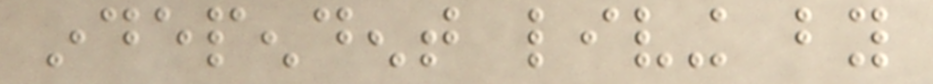independent living by
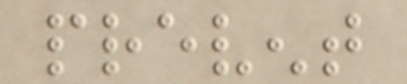prevent
